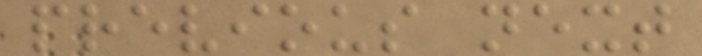previous next
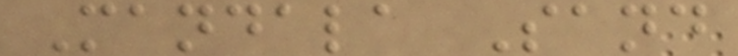Mandala Sand
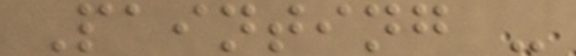Painting -
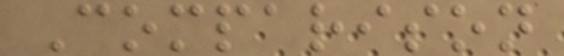Comparison
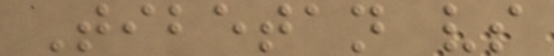Tibetan vs
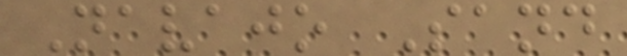Navajo Sand
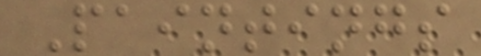Paintings
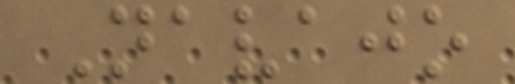Navajo
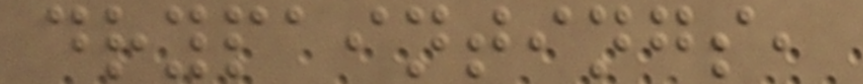drypaintings,
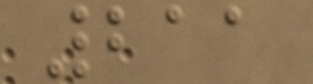211
